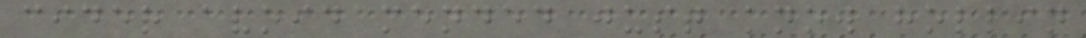cider avoid mended just know hollin
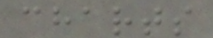charts
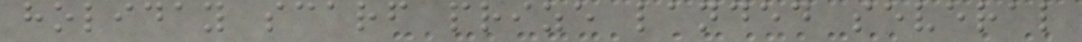holiday scarf prize landed several
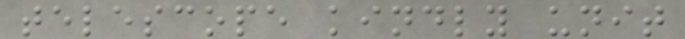telescope kindly unit
